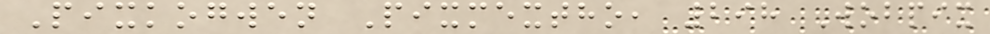Pixkogwen Pixmextho, 298 Wobpix
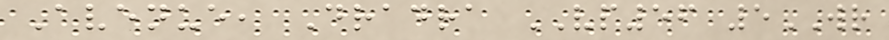Avenue, Dradra VP56 5WR
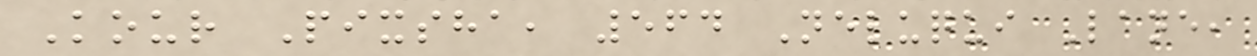Kour Pixsha, 564 Neluqui Lane,
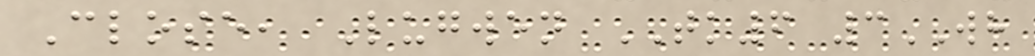Close, Lugwen TK6 3WH
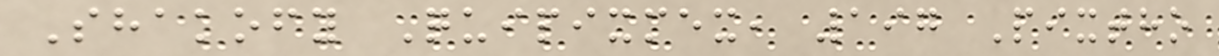Shakofy Quipixmex, 197 Pixtho
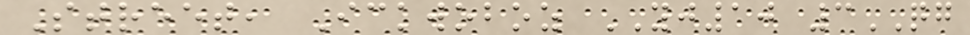Street, Ickwoboz YJ10 3QG
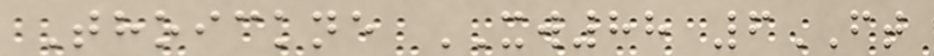Thoickne XW88 6FT
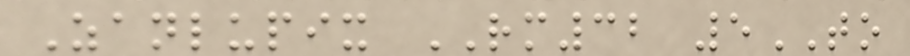Zanlupix RM32 5TO
